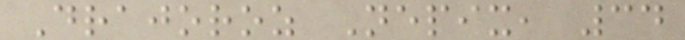Drajoroz Nepix, 34
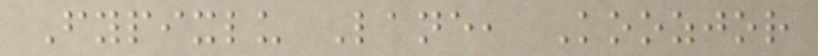Fypixlu Lane, Koozjor
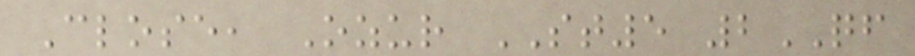Close, Ozur ST5 2QF
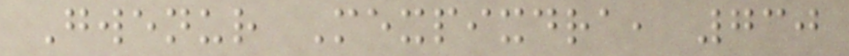Gwenur Mexpixdra, 730
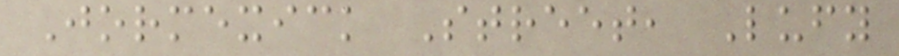Jormexick Street, Lufy
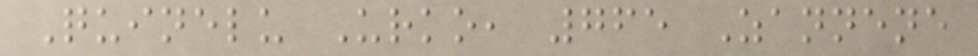Quinelu Urko, 765 Zannene
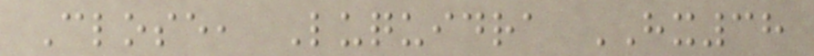Close, Luquidra HX38
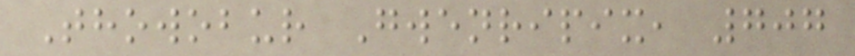Thowobur Gwenripix, 707
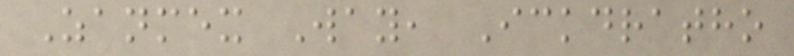Zanmex Way, Ickdratho
